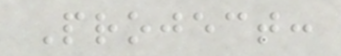Project:
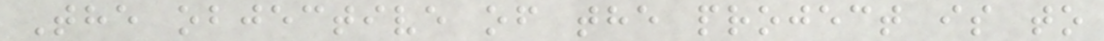The objective of the project is to
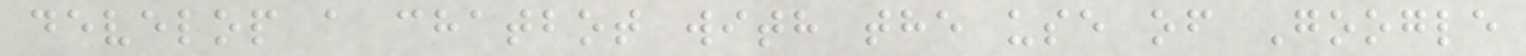develop a chatbot with the use of Google
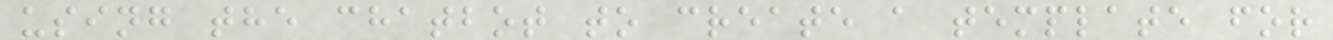using the chatbot to create a template for
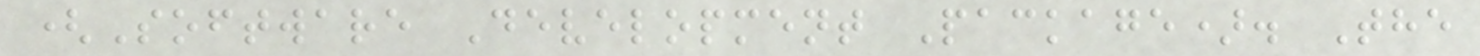(Software Development Package). The
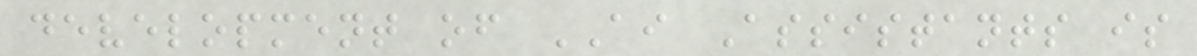development of AI Assistants is
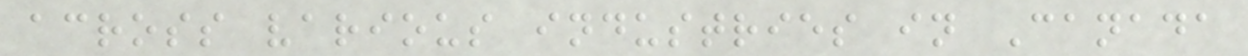across various industries in Canada
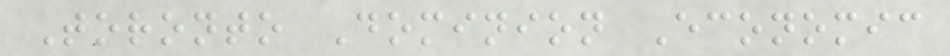Toronto Dominion Economic
